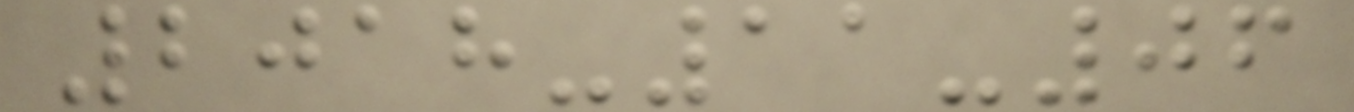2018-11-06
